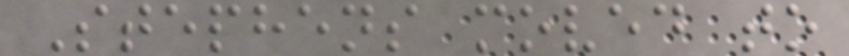Stephens moved to
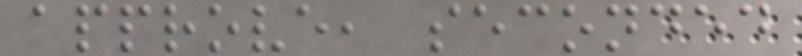approve, seconded
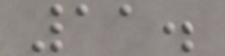11.
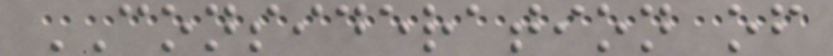CONSIDERATION of
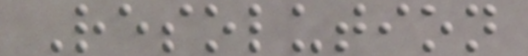Resolution
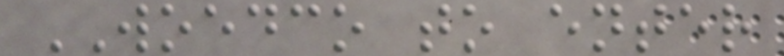WOEDCO to enter
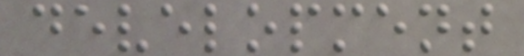development
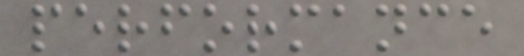performance
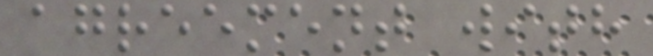agreement with
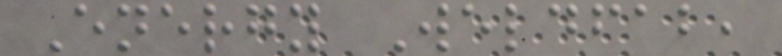Energy Weldfab,
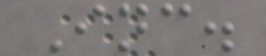Inc.
